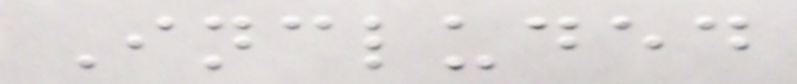Included
